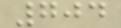704
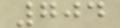704
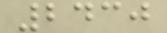2430
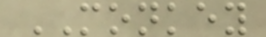MONKEY
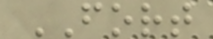FORT
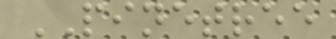PINETREE
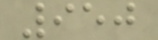950
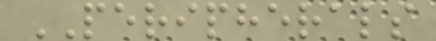PERIPHERALS
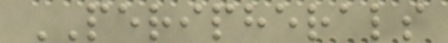PERIPHERALS
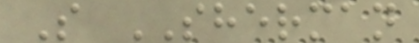S SHERMAN
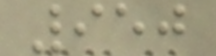950
